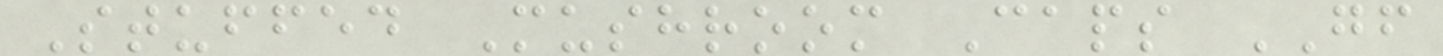Stuffed Mushroom Caps GF
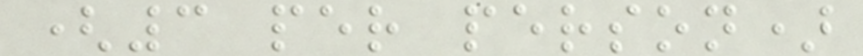(3 per person)
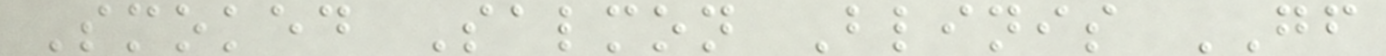Smoked Salmon Blinis GF
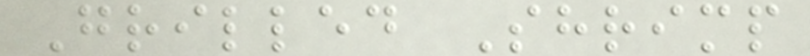Grilled Shrimp
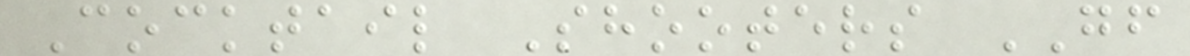Cocktail Shooters GF
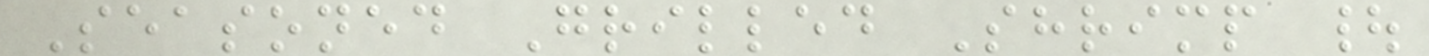Seasoned Grilled Shrimp |
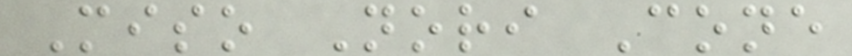Miso Nori Cone
